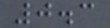0.3
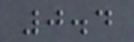0.4
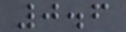0.6
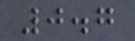0.7
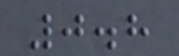0.8
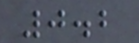0.2
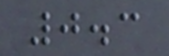0.3
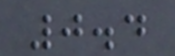0.4
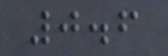0.6
